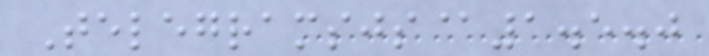Telegramsjs@1.5.0
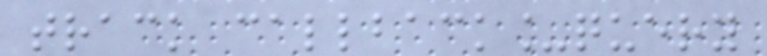track callback_query
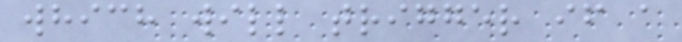which will trigger if a
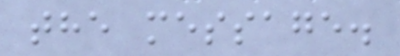the message.
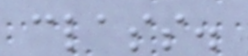class.
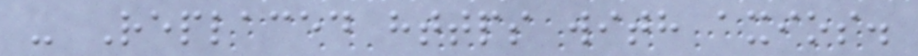- Replaced https with axios.
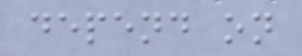depend on
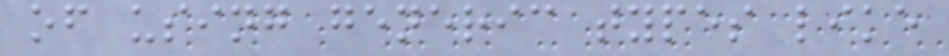of using generic types like
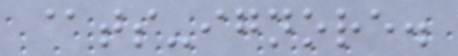@ts-ignore.
